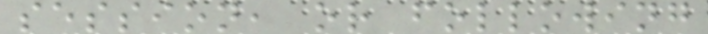session, or following
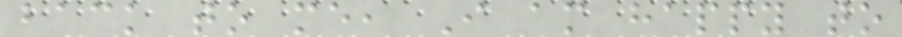back to me, I am happy to
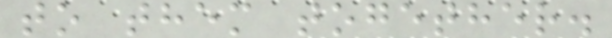to them together.
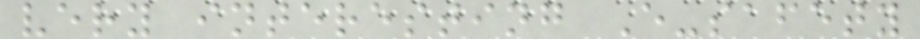very interesting E-safety
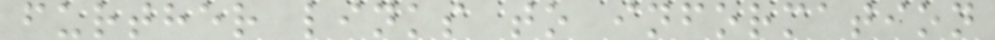further links to information
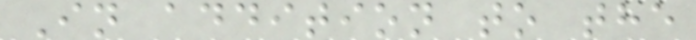In addition to the
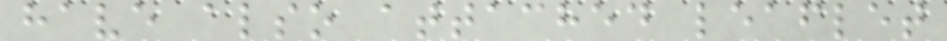have also attached leaflet
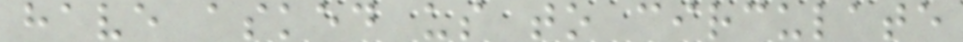have asked us to circulate
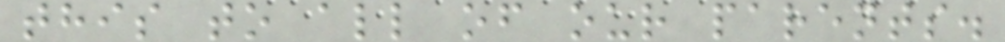this to all of our parents.
